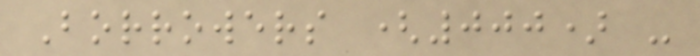Borrowers (000) -
